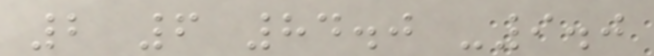2 6 84.0 -9.0
